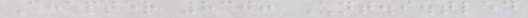Chapter 830: Unt.i.tled
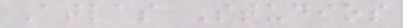Atlas Studios
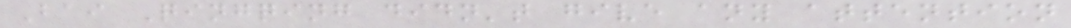Bai Qingqing didn't give any attention
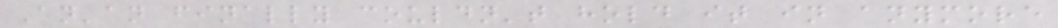An'an finally couldn't hold it in anymore
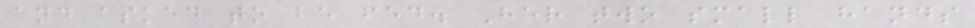and asked to be fed. Her two small hands
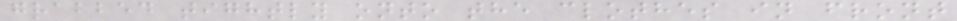grabbed tightly onto the clothes in front
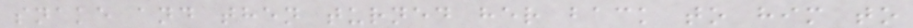snake and then turned her back to him to
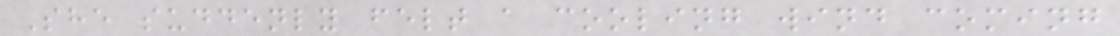She suddenly felt a cooling wind coming
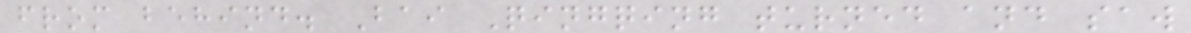from behind. Bai Qingqing turned and saw
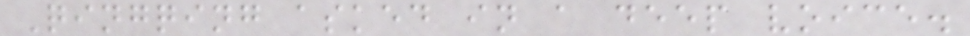Qingqing asked in a deep voice.
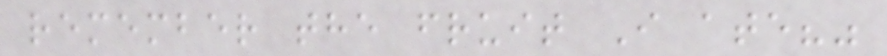remember the fruit I ate?"
